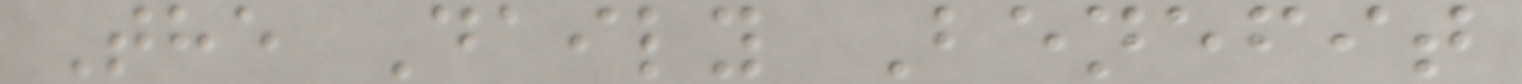The Daily Benefit
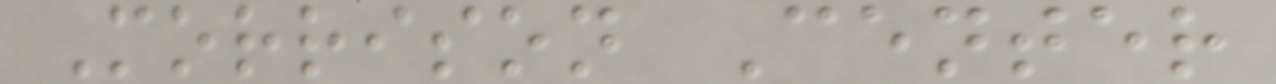Morrison Center
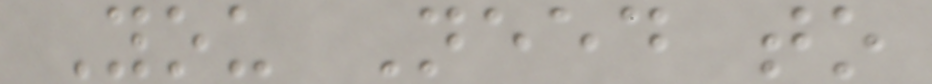You Need to
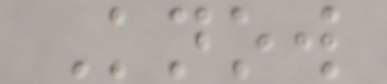Know
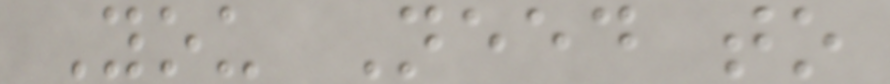You Need to
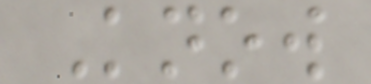Know
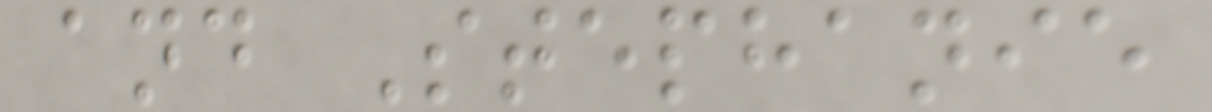and Stephanie
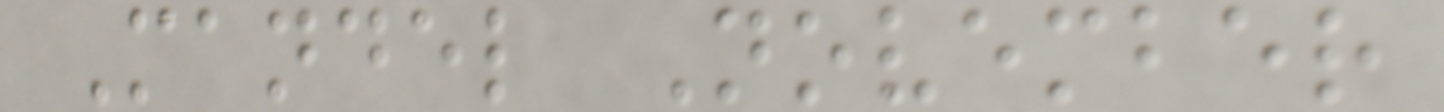Mandel November
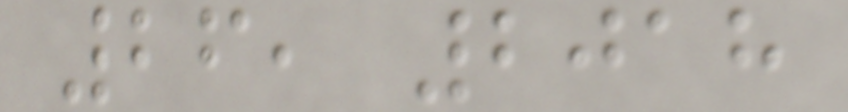26, 2018
